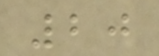20
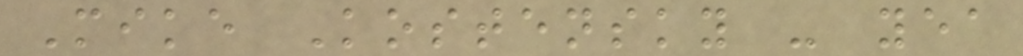Mike Kostensky - yea
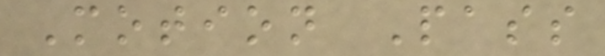Motion Pass
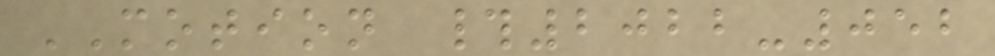MOTION #2022-052
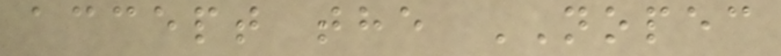accept the NOPEC
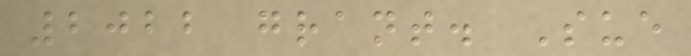2022 grant. Sue
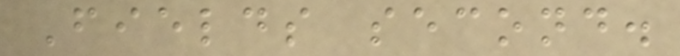Fields second.
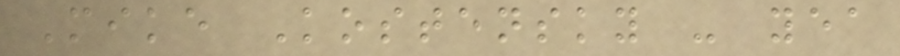Mike Kostensky - yea
